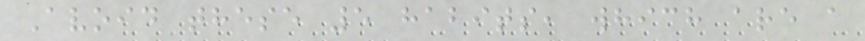Avoid these 5 habits, which are a
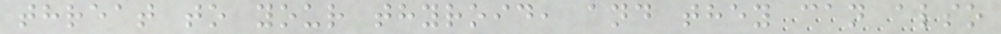threat to your thyroid, and they can also
